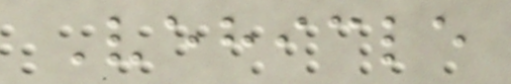Vehicle
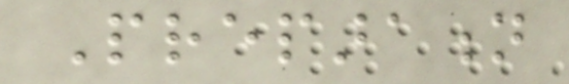Preparation
